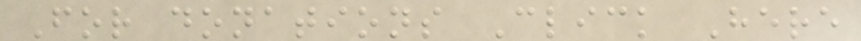For donations Click Here
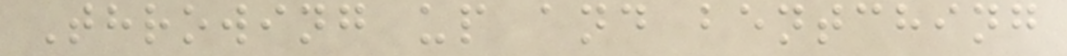Throwing up and bentching
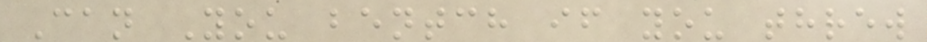Can You bentch if you threw
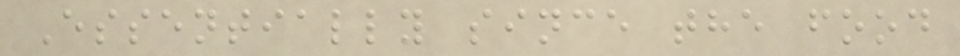Essentially since the food
